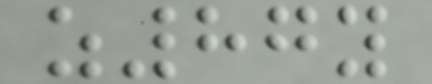z87y
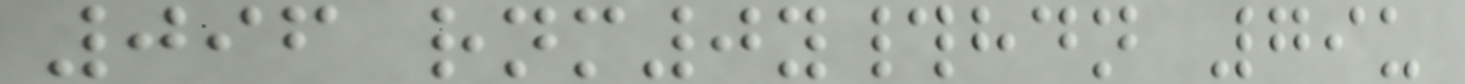096 rnm0y#hdn 79u
